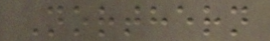Northern
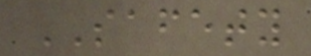SAFETY
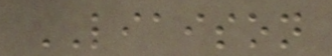LIAISON
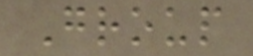Group
